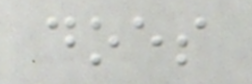does
